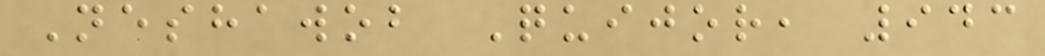Neshawob Quijor, 943
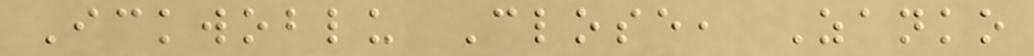Ickwoblu Close, Zanko
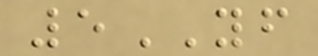5YF
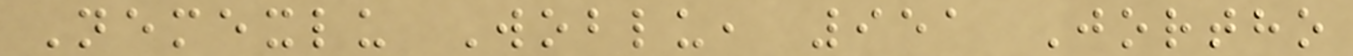Nemexlu Woblu, 951 Jortho
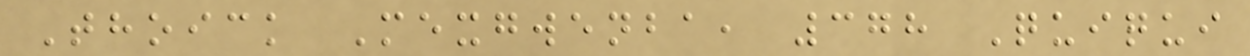Thoick Mexgwenba, 378 Quiqui
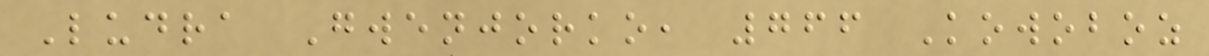Ludra Gwenjorko, 766 Kowoboz
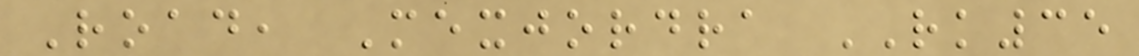Road, Mexjordra RK35
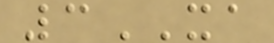3XA
